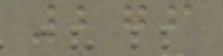276
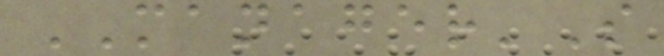MANAGER'S
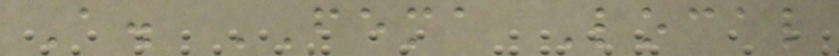A. FEMA Local
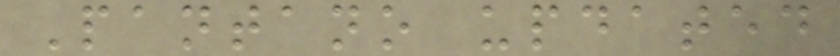Pantano updated
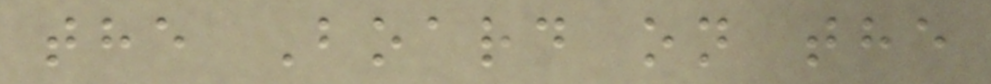the Board on the
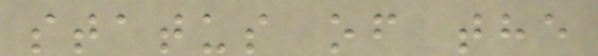status of the
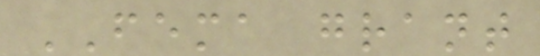FEMA grant
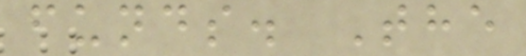funds. The
